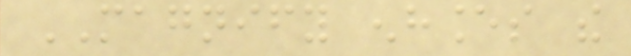MAGNIFY enhances the
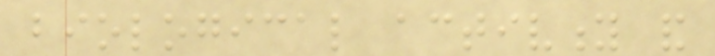biological activity and
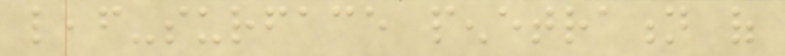leaf-surface penetration of
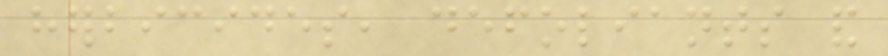herbicides, defoliants and
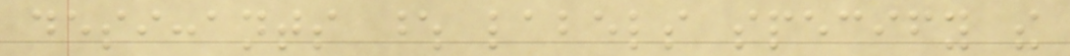desiccants whose labels specify the
